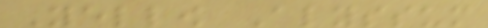Yellow Alyssum
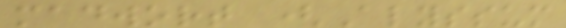madwort (Alyssum
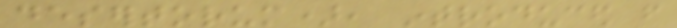desertorum), introduced from
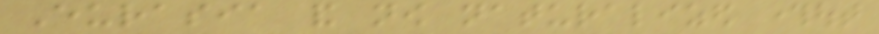Eurasia and now naturalized throughout
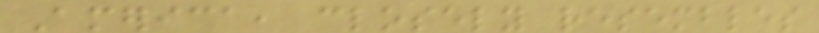America, closely resembles
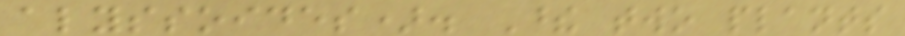alyssoides). These two plants
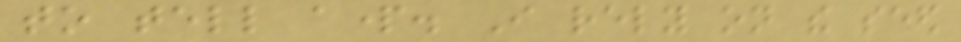to tell apart. I rely on the seed
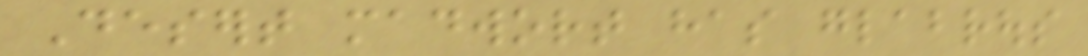Desert madwort has glabrous
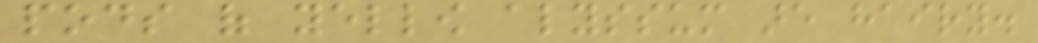pods of yellow alyssum are hairy.
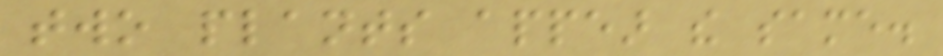two plants appear the same.
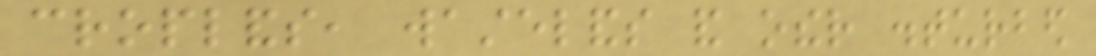croplands, wastelands and other disturbed
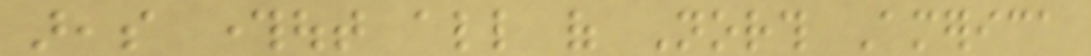areas throughout all of North America
